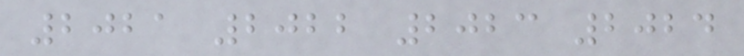2021 2022 2023 2024
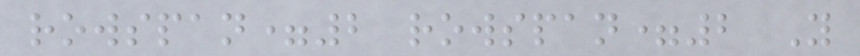rowspan=2 rowspan=2 Y
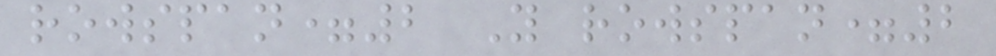rowspan=2 Y rowspan=2
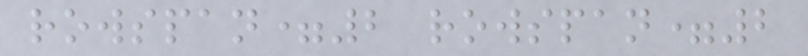rowspan=2 rowspan=2
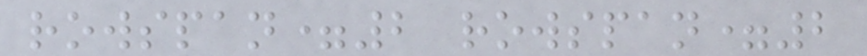rowspan=2 rowspan=2
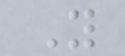Y
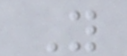Y
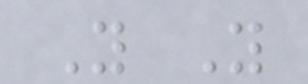Y Y
